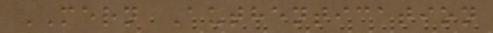MERN Authentication
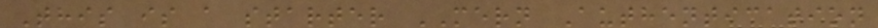This is a starter MERN Authentication
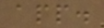app.
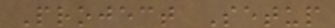Project Setup
